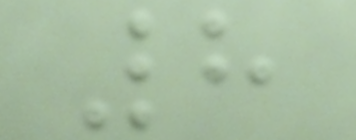8
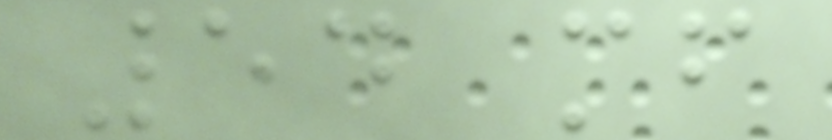54 mf
